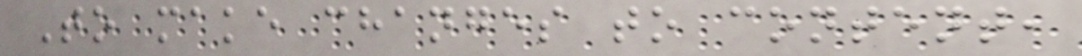To make changes to content,
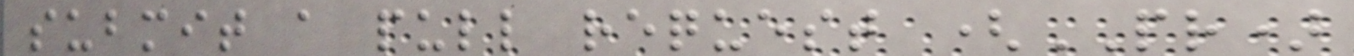submit a pull request (PR)
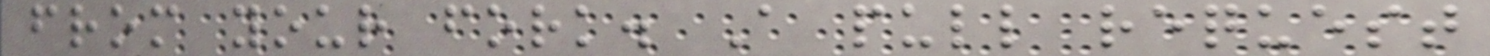from your fork. A pull request
